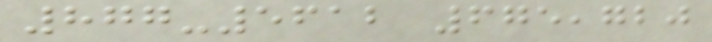877-5612 675,720
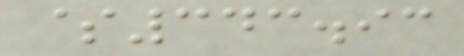$343.93
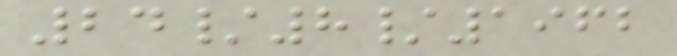24/8/1962
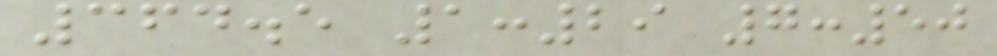364.5 1:29 7:50
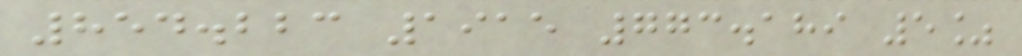854.223 1915 773.189 5%
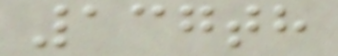137th
